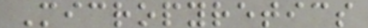Micropyretics
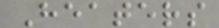Heaters
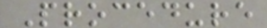Procedure
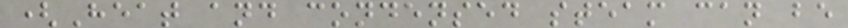(Heat and condensed steam can be
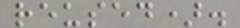reused).
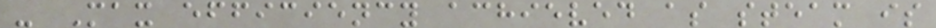- Max efficiency achieved as steam is
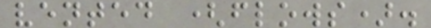vented (flows).
